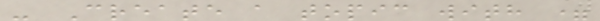- Create a topic with =
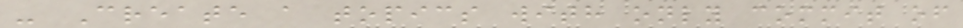- Create a topics with only commit of
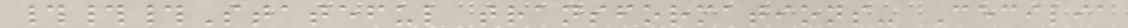###Stateful transformations- Cecilia
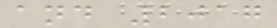and 2017
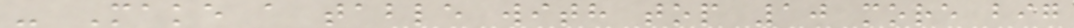- Make a table with top 10 more big
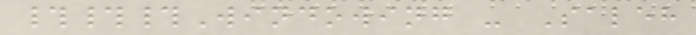###Windowing - Saleh
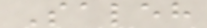Saleh
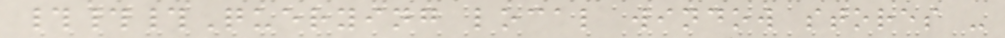###Querying local window stores -
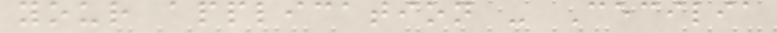your application - Cecilia
